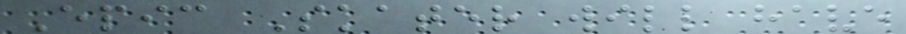Epic Skater will have
